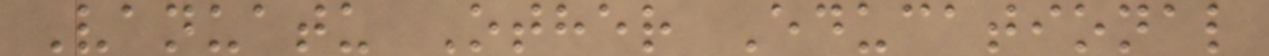Vanuatu Other Educational
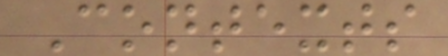Contexts
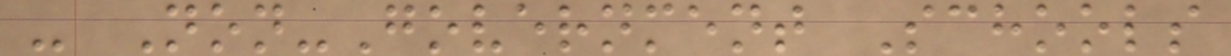- Non-Government Schools
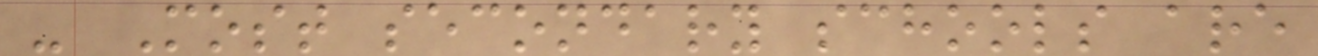- Most secondary schools are
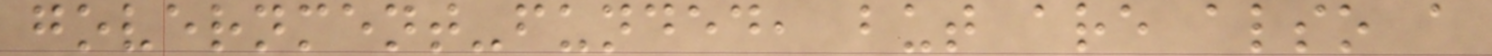government-funded, but are also a
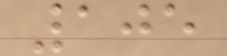105
